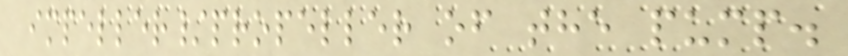impeller/propeller of the pump.
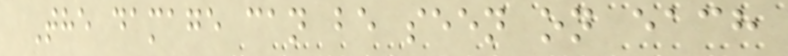The damage can be seen on each
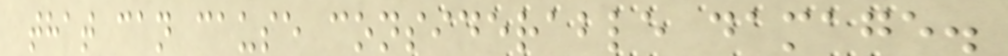that can cause considerable damage.
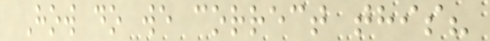How do we correct this?
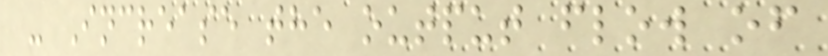- Increase the output flow of
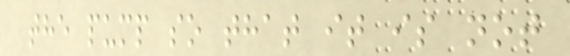the pump so that it is not
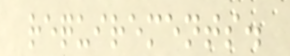requirements.
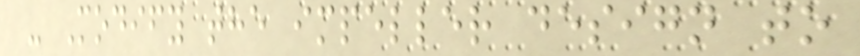- Modify the impeller design to
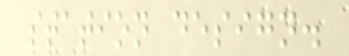station design.
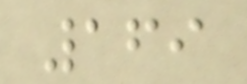169
